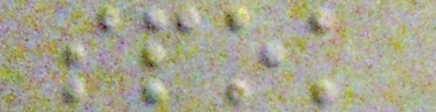spok
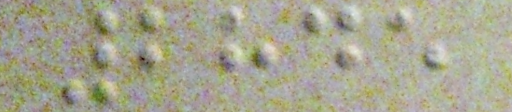2845
